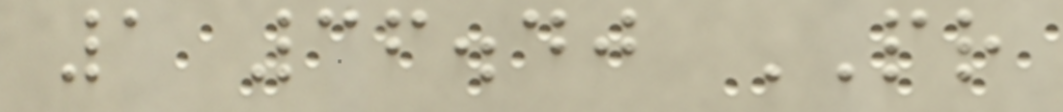1 36.40 PR
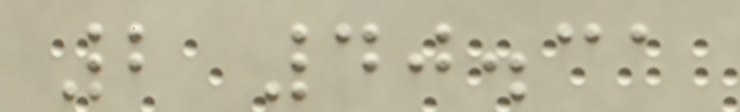2 40.31
